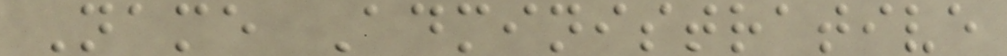Name Administrative
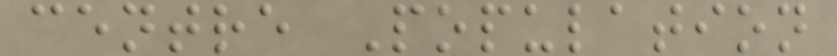centre Population
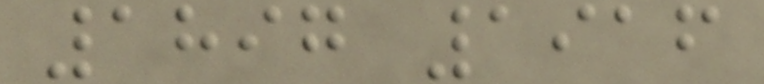1897 1916
